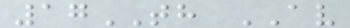17TH AV
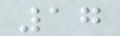17
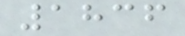1836
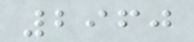2960
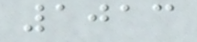1013
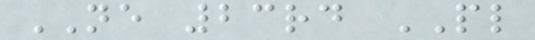NE 23rd PL
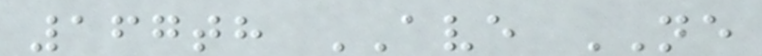167th AVE NE
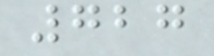727
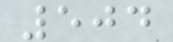504
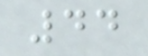44
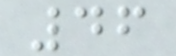46
